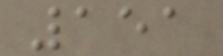151
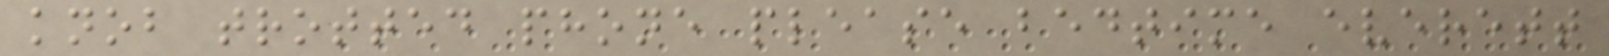knob trotted phone please bedtime everett
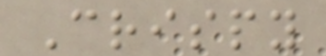Crispy
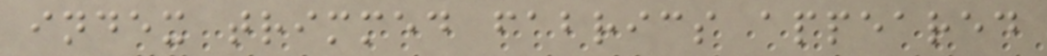index trimmed fabrics appeared
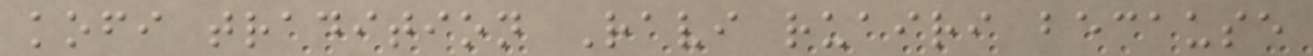kofi tradition Ravi ruairi because
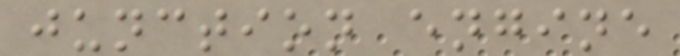junction engine
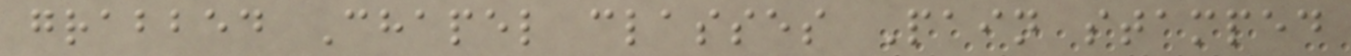grabbed Chapel classes Pain stamped
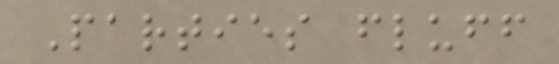Parties fluff
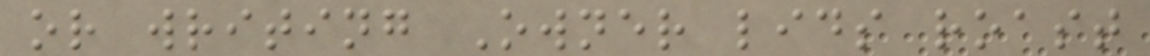or writing Owner lids roast
